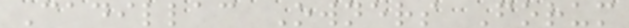Cadillac Owners Forum
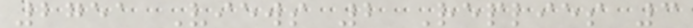2751 Views 2 Replies 3
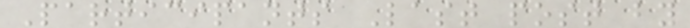Participants Last post by
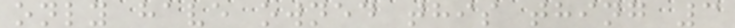only have owned this thing 3
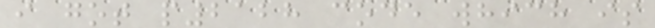i got p2128 code which is
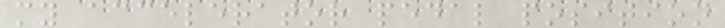my accelerator pedal position
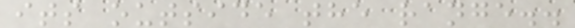its outside the range..
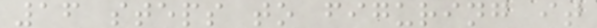16 steps to figuring it
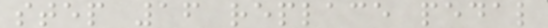step 16 replace pedal
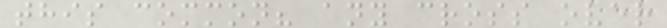this common? any cross over
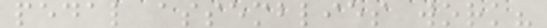pedal assemblies work?
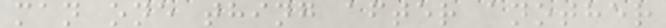man one thing after another
